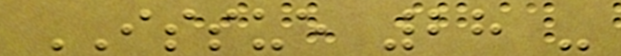ISSUE 28 -
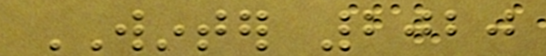WINTER 2020
